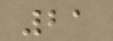21
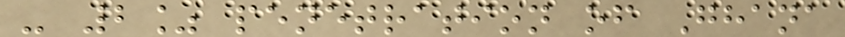- 2% penetration of Ghana
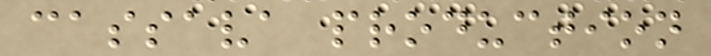cassava production
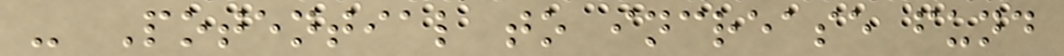- Potential to increase fund
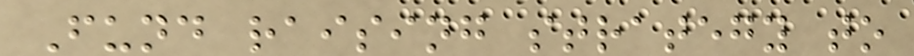Fund raising strategy to
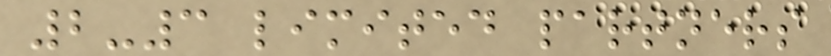2-3 limited partners
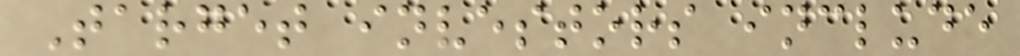Target investors include
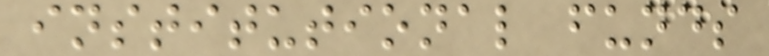institutional funds
